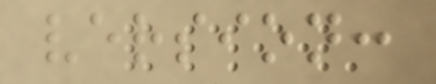version:
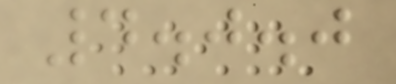4.0.0
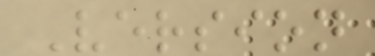Version
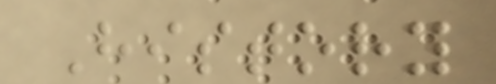History
